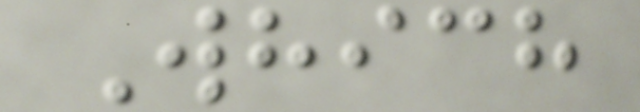Which
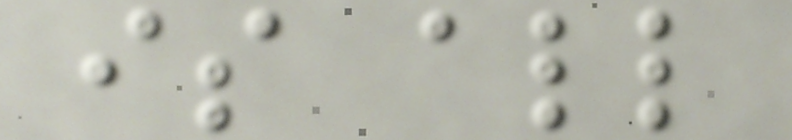is all
